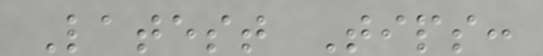Latest Tips:
